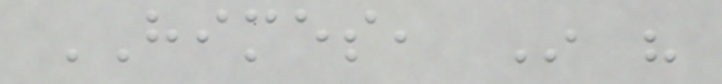HIMES, In his
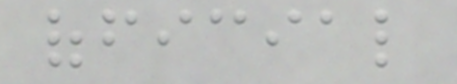official
